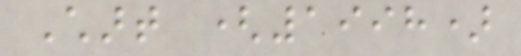Chart (1998)
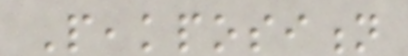Peakposition
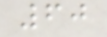60
